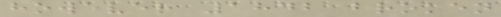however 1842 broken
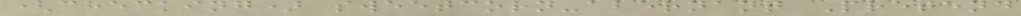(checking) sweetcorn-abernant Pretend
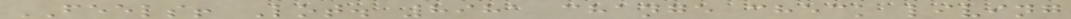FEELS! Lot. 8981 change check living
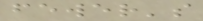fewer's
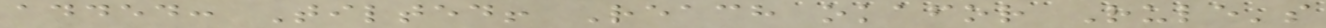added: Tilted! Reach okafor Rule's
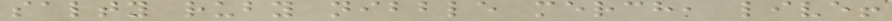salty ruby nibble merch, live!
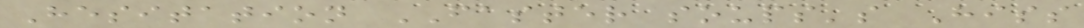Hesitation FASTER soups's Hiss
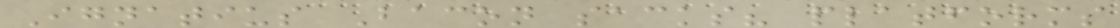Ignatius Bacon sacks? platforms
